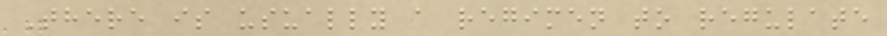There is usually a regimen to regulate
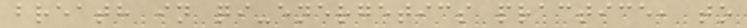breath in qi-energetics practice, to
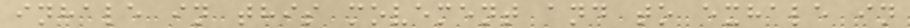inhale in this movement and to exhale in
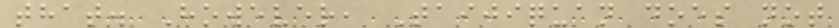that. However, Taijiquan does not
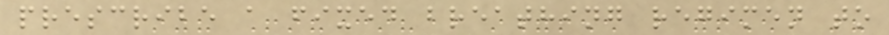prescribe a fixed breathing regimen to
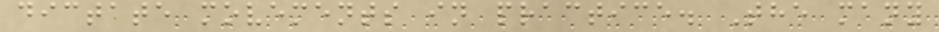dictate movements in practice. The many
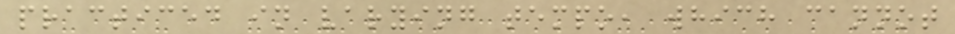practiced in varying tempo, which cannot
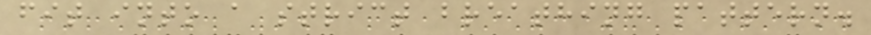fit into a strict breathing pattern.
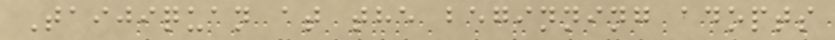Taijiquan at the beginning adopts
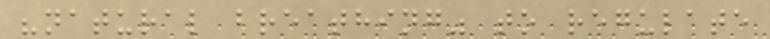"natural breathing" to regulate
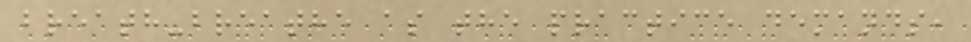breath-breathe as the practice demands,
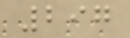297
